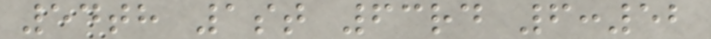54th 1st 63rd 6:52
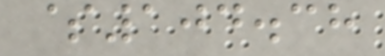$104.38
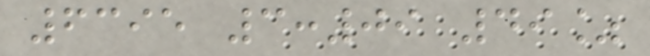6395 3:09 49%
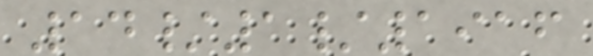14/1/1916
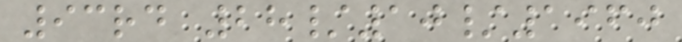93rd 28/10/1960
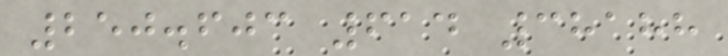250.603 614 38188
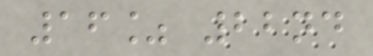16% 22nd
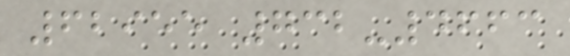62955 732-4663
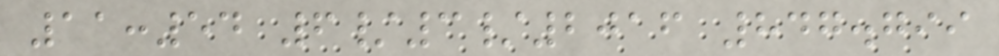11:54 6/3/2016 847.799
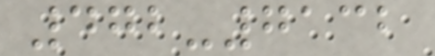472-7132
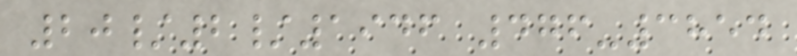20/2/1946 476-3854
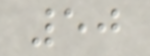50
